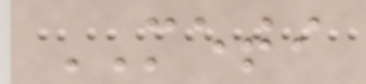METI
